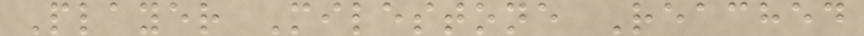Player Milestone Reached
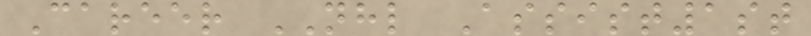Career NHL Assist1st
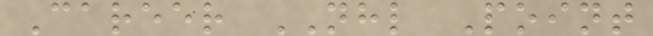Career NHL Point
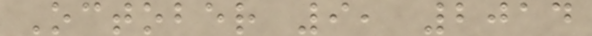October 9, 2014
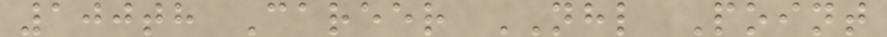100th Career NHL Point
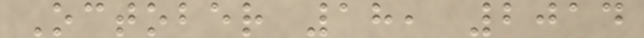October 18, 2014
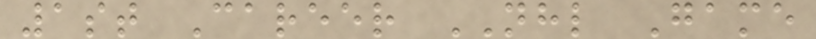1st Career NHL Game
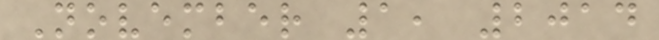November 1, 2014
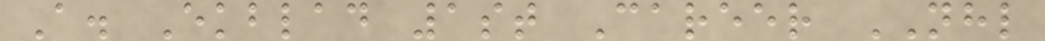A. Ekblad 1st Career NHL
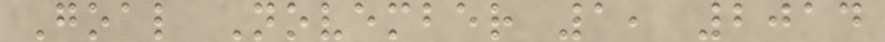Goal November 1, 2014
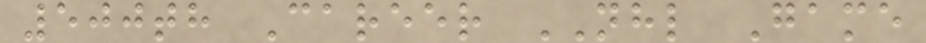500th Career NHL Game
